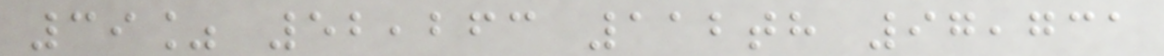39% 52,263 112th 97,731
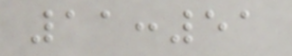11:51
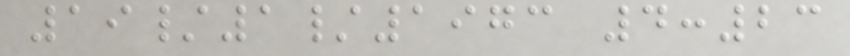19/1/1973 4:23
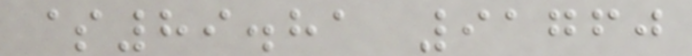$89.81 91760
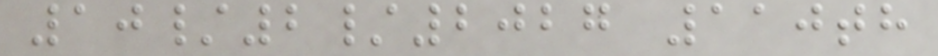10/2/2027 110th
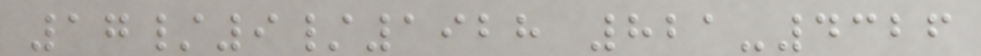17/9/1928 821-4326
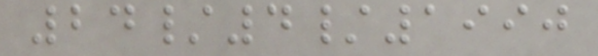24/4/1990
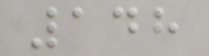148
